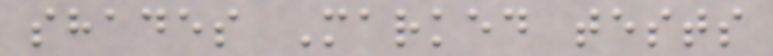shades Marked tests
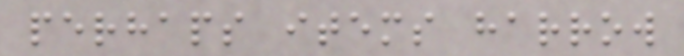perhaps items harrow
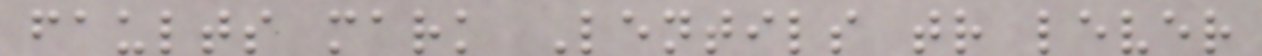faults mark Lentils tr lever
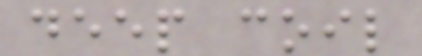deep coil
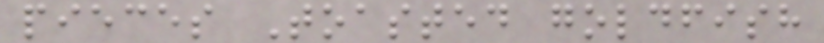pieces Toasted goldfish
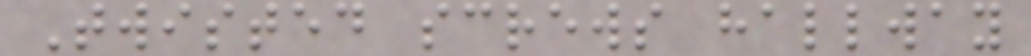Twisted screws hallway
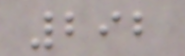292
